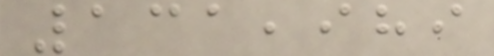131,989
